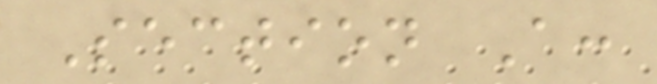Section A:
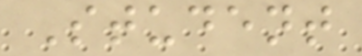Student
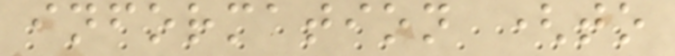information (to
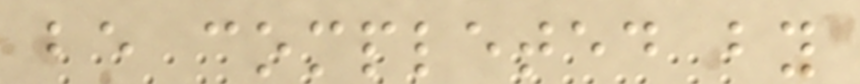be completed by
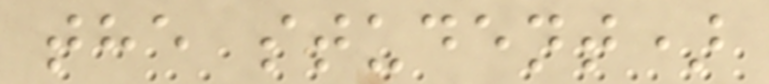the student)
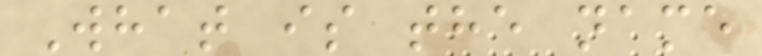What is the name
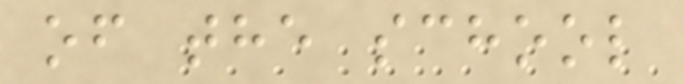of the school
